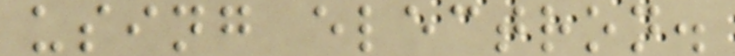using electron.
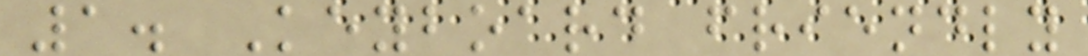1. Keyboard friendly
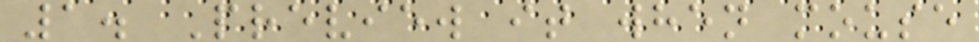1. Preview it when mouse
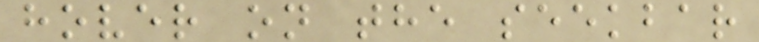hover on the seekbar
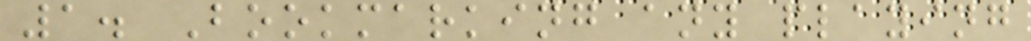1. Bookmarking any playing
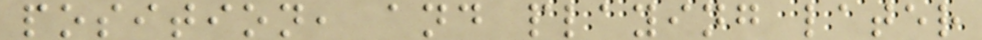position, and playing later
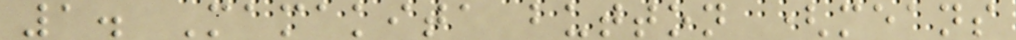1. Mamakita button (means
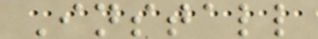Install
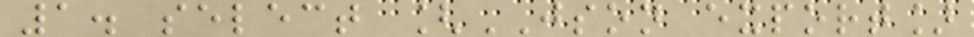1. select [JSON export]
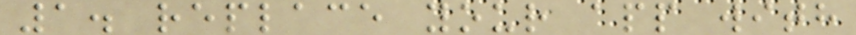1. replace your app with
